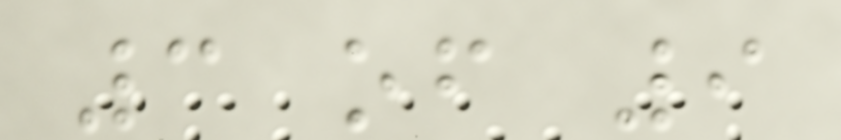3 of 9
